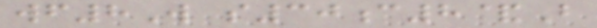wf8W s30c8&B
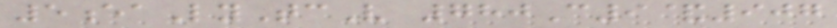5eaLyTcV 780C9&907
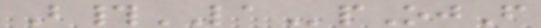B#LApOjF
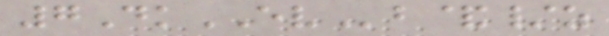7DkEVb&/z
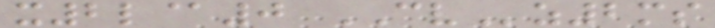x2l@0 CVz2ms
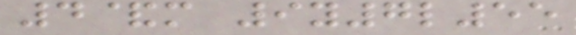4&m 9y7l55
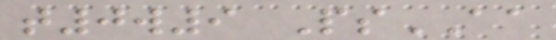t0w9 PsAA
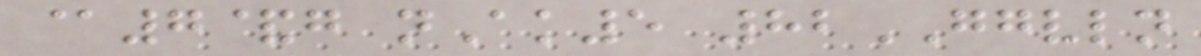@7&g nAk5 82GGVLN
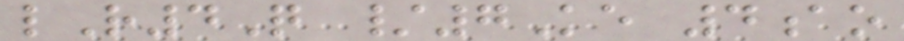lR4Q /7Ke 4ao
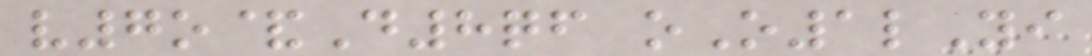v7o&D8qf oO1lYi
